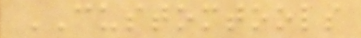CUSTOMTOOLS
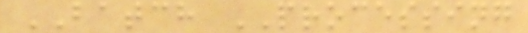BATCH PROCESSING
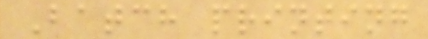Batch printing
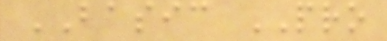BASIC PRO
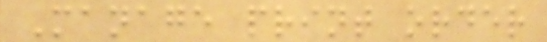Manage print order
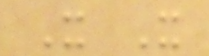X X
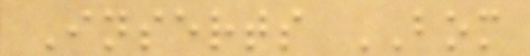Inserts BOM
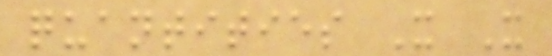quantities X X
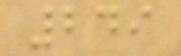249
